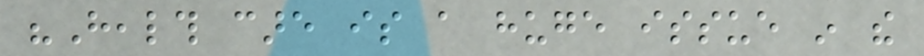"Health care is a huge issue in the
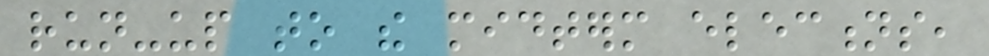run-up to the midterm elections,
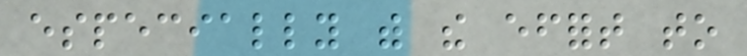especially with the effort to
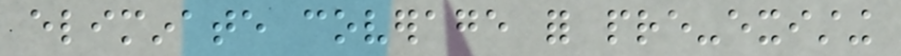eliminate coverage for pre-existing
